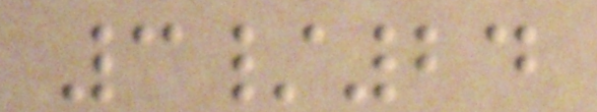3/24
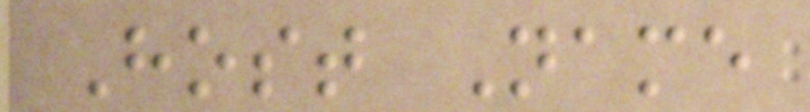Host Name
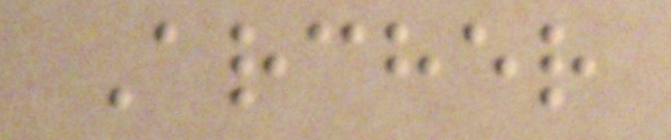Archer
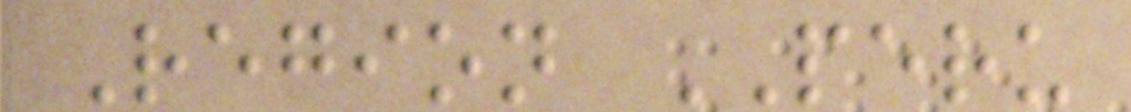Region PERU
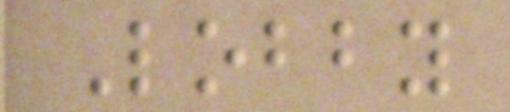Lobby
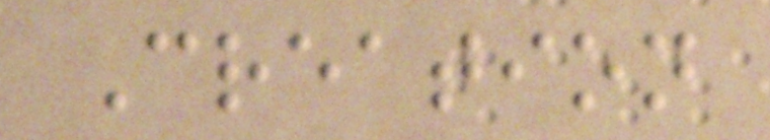Creation
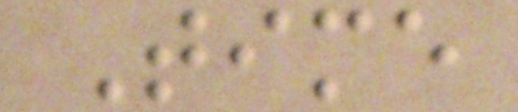Time
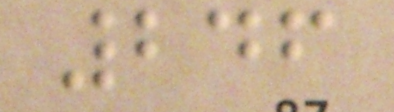246
